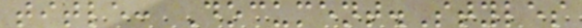title: Document.Styles
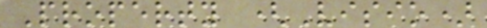Property (Visio)
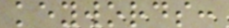keywords:
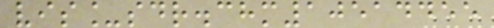vis_sdr.chm10514455
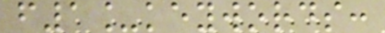f1_keywords:
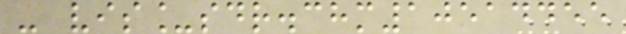- vis_sdr.chm10514455
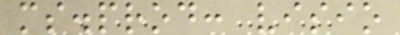ms.prod: visio
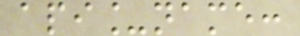api_name:
